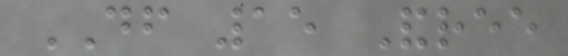DF 15 Andree
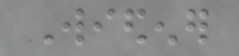Wiedener
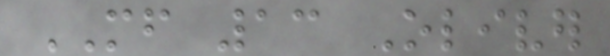MF 13 Oliver
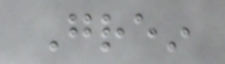Grein
